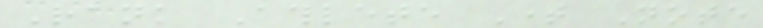Rank Athlete Time Note
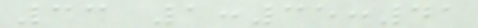33 1:35:41
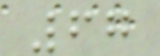67
